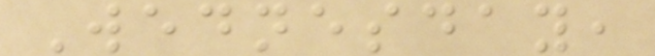Wednesday,
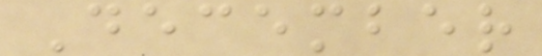December
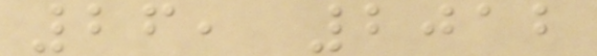26, 2012
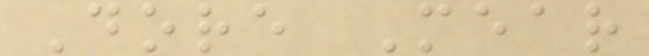Dore Mear
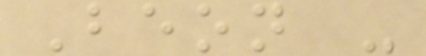Beon -
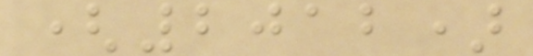(2012)
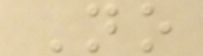No
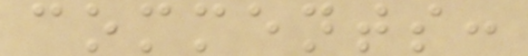comments:
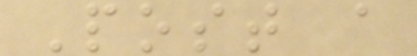Post a
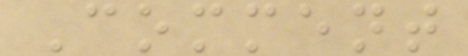Comment
